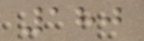180
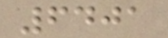6401
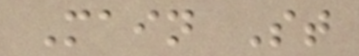Main St
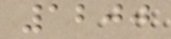1200
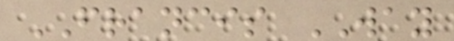FRANCIS WAY
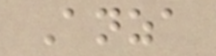Anza
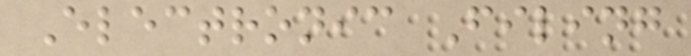Electronic Filing
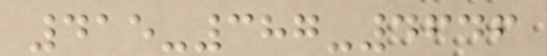415-387-4646
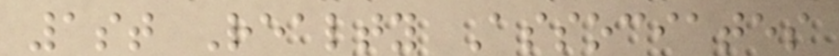1st Realty Associates
